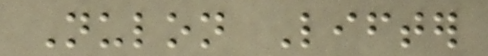Nulon Lifter
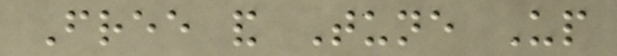Free and Tune Up
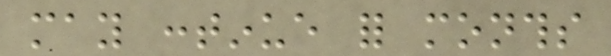may continue for months
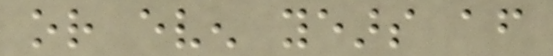or even years after
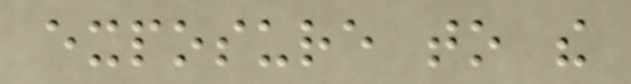exposure to the
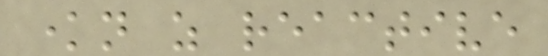known as reactive
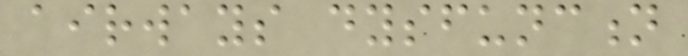airways dysfunction
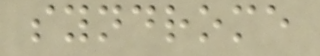syndrome
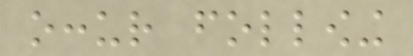occur following
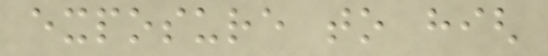exposure to high
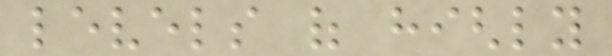levels of highly
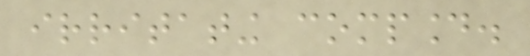irritating compound.
